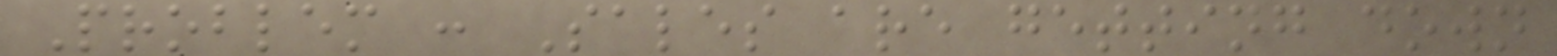Problem : Sales are getting down
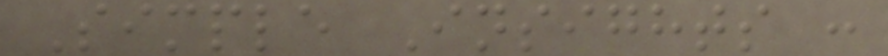Simple Insights :
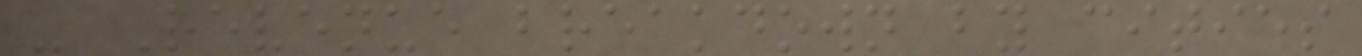- Revenue breakdown by cities
